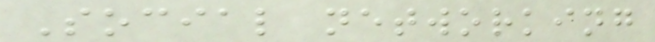Social networking
